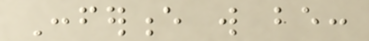Conference will be:
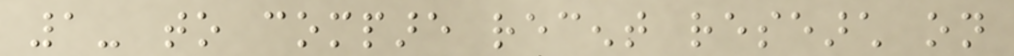1- to compare recent research on
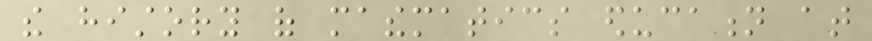the history of mathematics education at
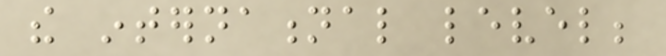the international level;
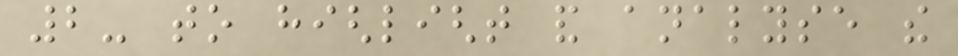2- to highlight and analyse the
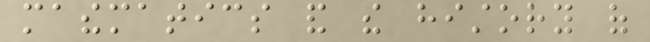mathematics and the history of
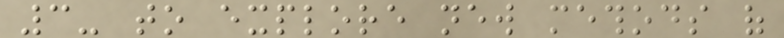3- to explore new methods of
